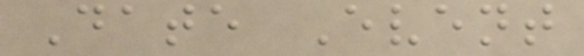Date Event
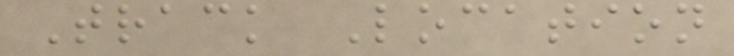Track Location
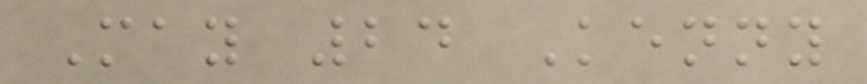May 24 Kenny
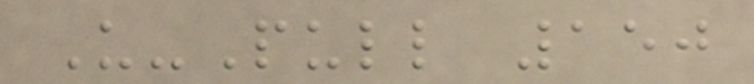U-Pull 150
